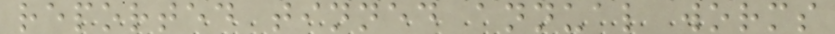reported tinned annual worms
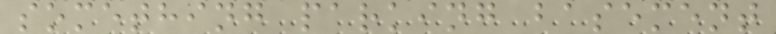something parking basement
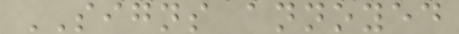SIGNS annoyed
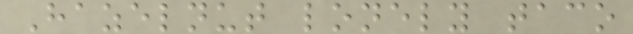Hazelnut lonely taco
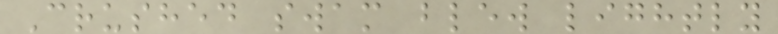Crushed swam blew lightly
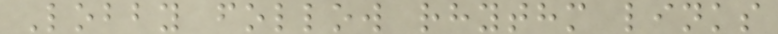Lobby follow rhythm links
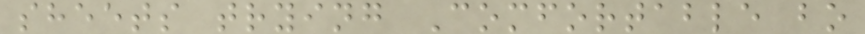sheets trying Comfortable bo
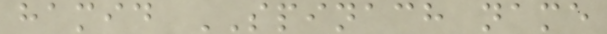hamid SPINACH name
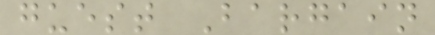guest Bargain
